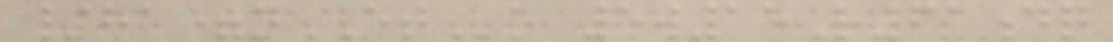/ha=nETo 5w15R61dq
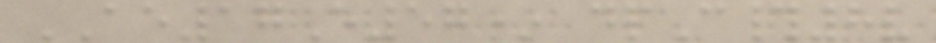AE17E57* dpC#8v
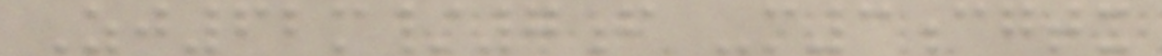Zj62m/7f -m3cgtx
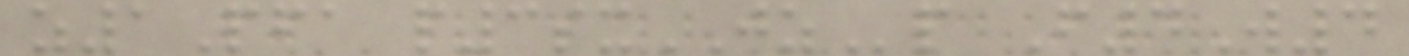z1Pfa p3sxJZp F4W4
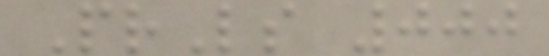PrLs 000
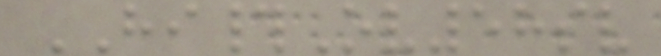HI#Ov58sv
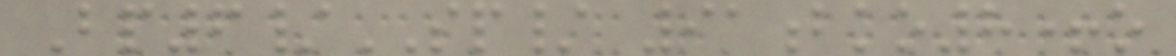Bp6/SP/ 91bko8+o
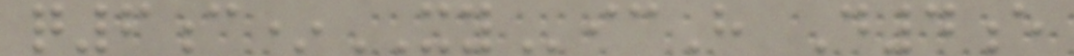q6c*XYicH D4e
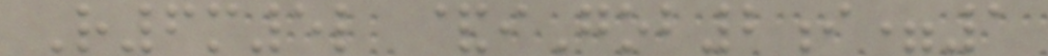R6m5l &iGob2i=1
